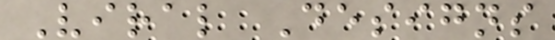Viral Designs
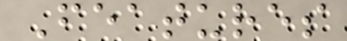Features
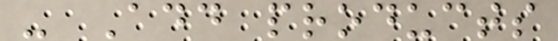- Add products
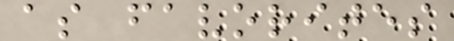as favorites
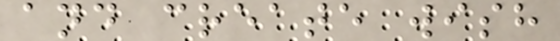and create wish
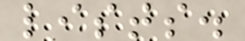lists.
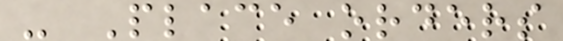- Place orders
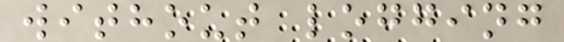without logging
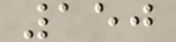150
